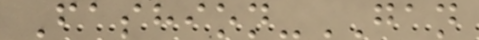Fashion-GAN
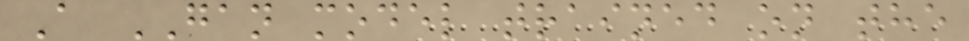A GAN model trained on the
